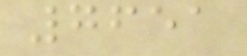7651
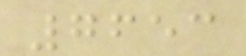7653
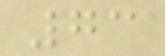73
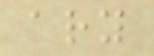ary
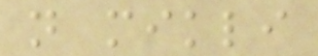n mikli
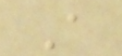A
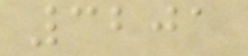3201
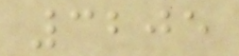3205
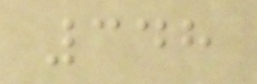348
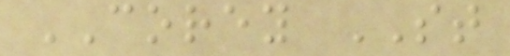COREY ST
